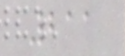211
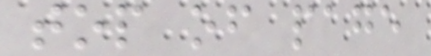top of page
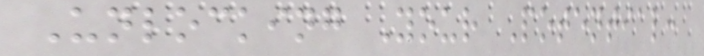Unlocking Your Potential:
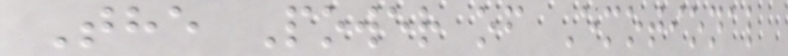The Power of Emotional
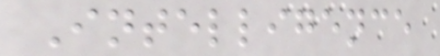Intelligence
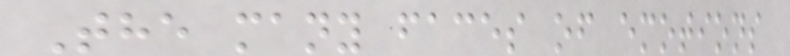The many faces of emotions
